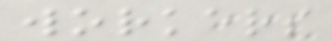workers
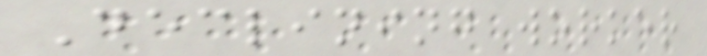Declining worker
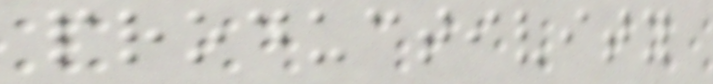productivity
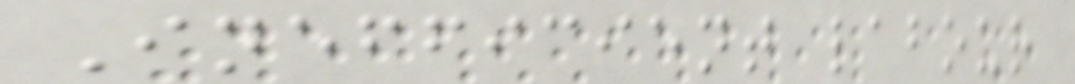Inefficient labour
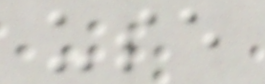use
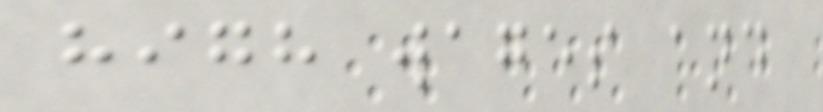high wages and
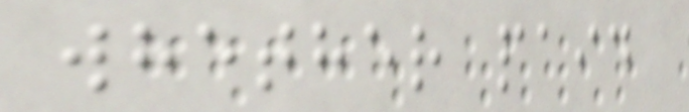whether paid
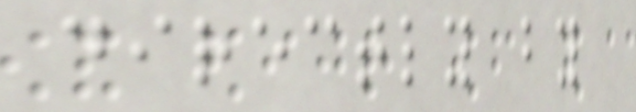directly by
